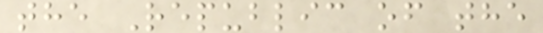the Republic of the
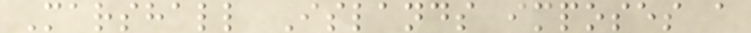Marshall Islands imposes a
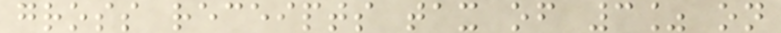gross receipts tax of 3% on
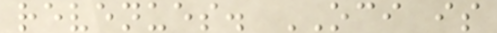revenues. OCI is
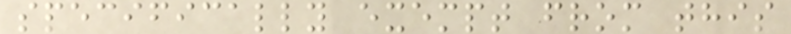specifically exempt from this
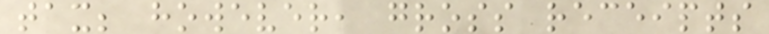tax; however, gross receipts
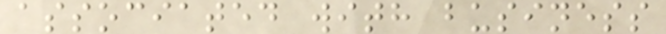associated with business
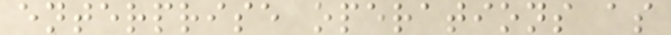enterprise operations as
